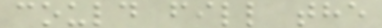could fill the
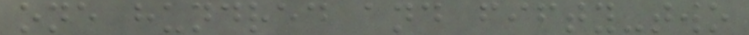one hundred and fifty-two
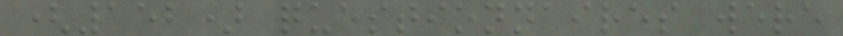(152) questionnaires were
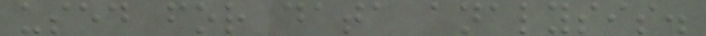used for data analysis.
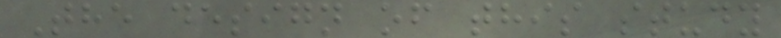The design of this study
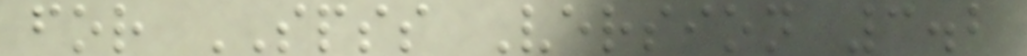for SPSS Version 3.2
